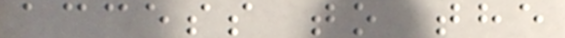access to the
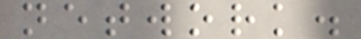network.
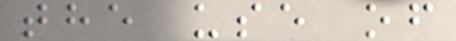the use of
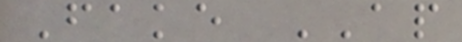Fake AP
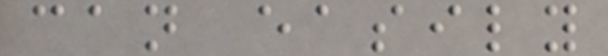can easily
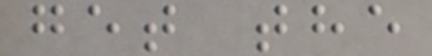get the
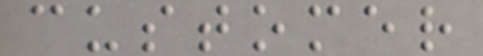customer
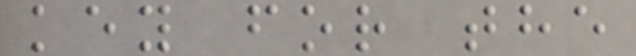key for the
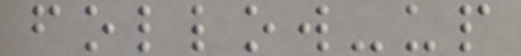follow-up
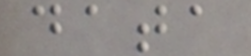data
